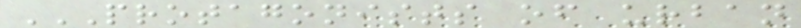PROTAGONISTS OF URBAN
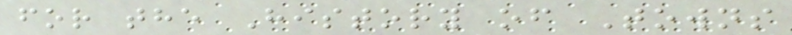for the History of Towns
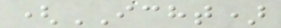(ICHT)
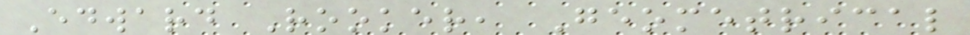Edward Rooker, Geometrical
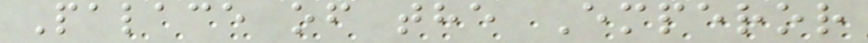Palace of the Emperor
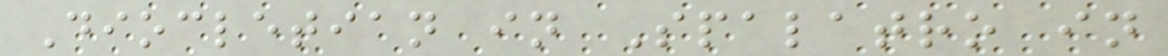Diocletian in Spalatro in
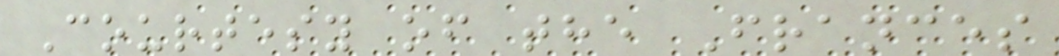Courtesy of the Frances
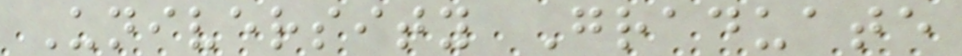University Graduate
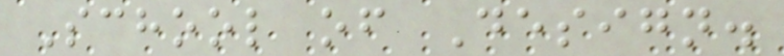School of Design.
